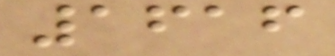1616
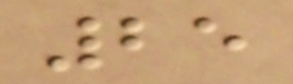25
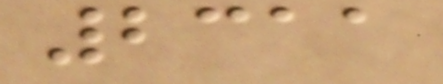2311
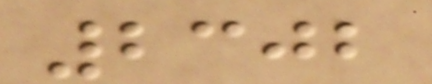2302
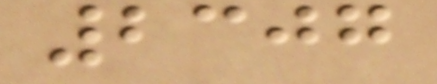2307
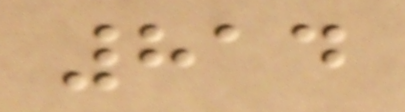814
